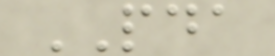PDA
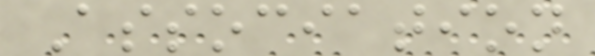Association
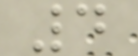4
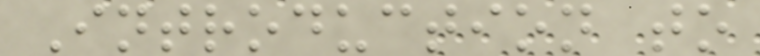Introduction to
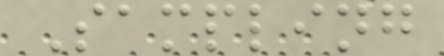Sampling
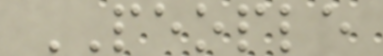PEOPLE
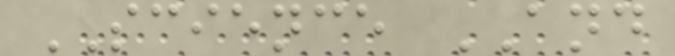SCIENCE AND
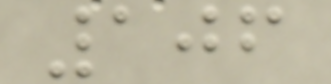106
